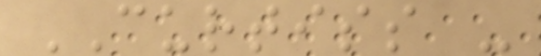CURTISS -
